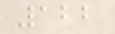122
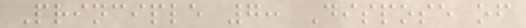Principle 7: Dispose of
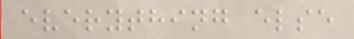everything else
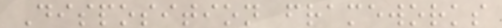Disposition frameworks
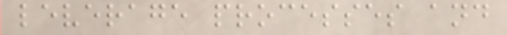leverage processes and
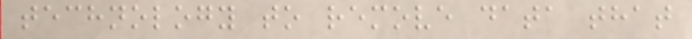technology to remove data that
